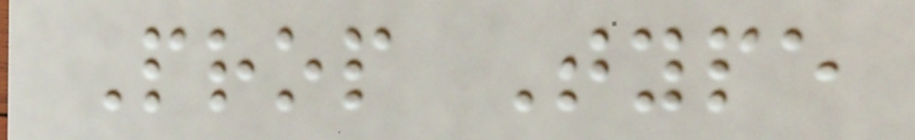Prop Type
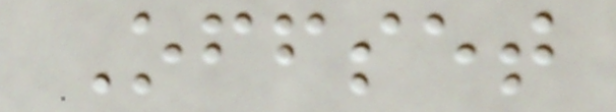Offset
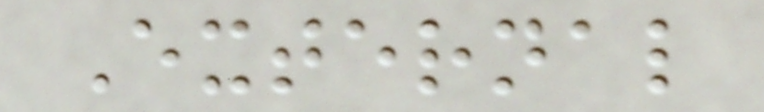External
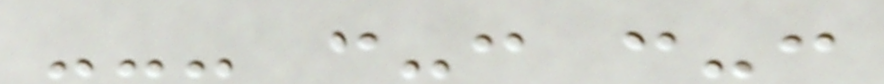--- :-: :-:
